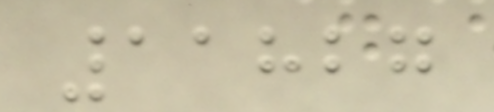11827
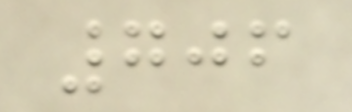706
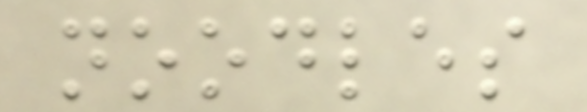noodles
